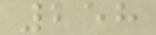258
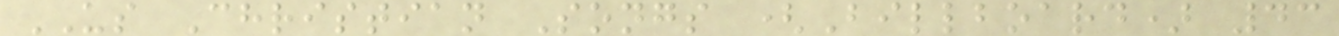US Christian Songs (Billboard) 43
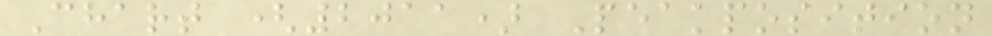Chart (2011) Peakposition
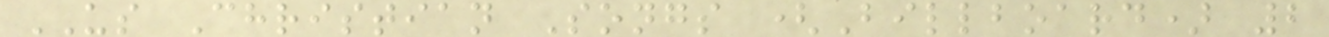US Christian Songs (Billboard) 2
